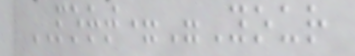PORT="Your
